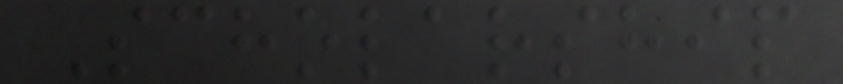Scholarship
